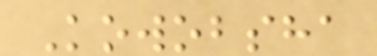Kowobsha
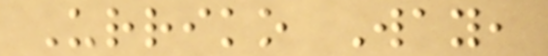Urriko Way,
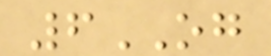6OG
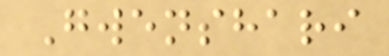Gwenshari
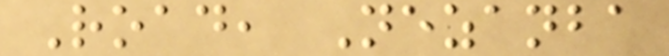Road, Nezanba
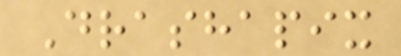Drashapix
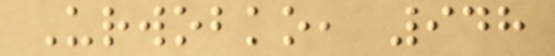Urwobko, 948
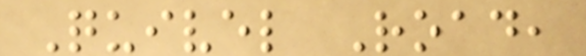Quivel Road,
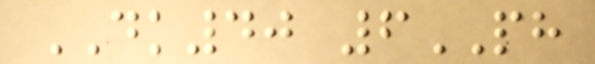DK40 6PH
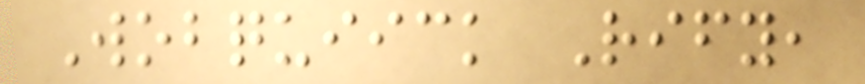Wobquiick Rify,
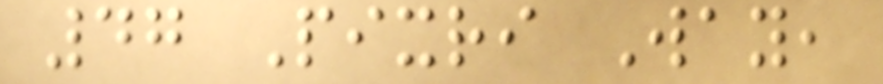47 Pixri Way,
